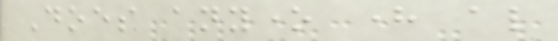Does anyone here also
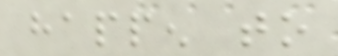happen to
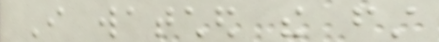I watched the first
